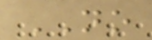NO
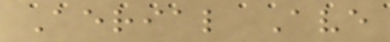Aerial Ave
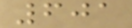601
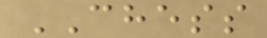CHESS
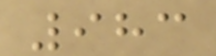983
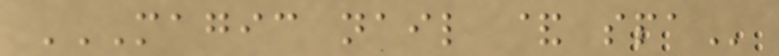MAGIC NAIL & SPA
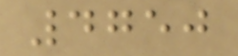4750
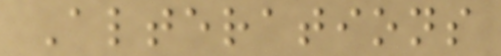Alterations
